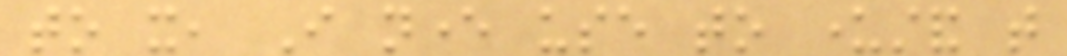to it, I never use to understand that
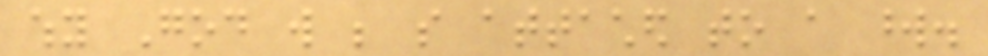why God will be so attached to a word.
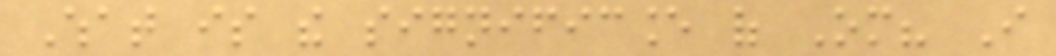What is the significance of Om? I
